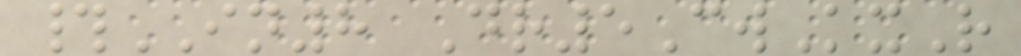#IN8 Dr5CwKxR
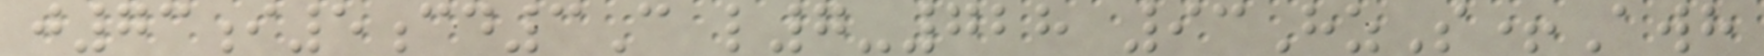j73i5cd3C l7-728 93HzS+Awh
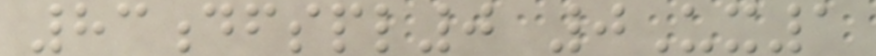83dfspl0 0Ux1
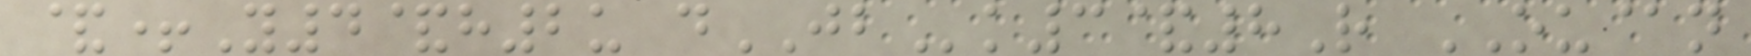&+Y4&h2u dJBk3&8R OU@n
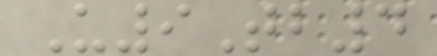U9Tb4
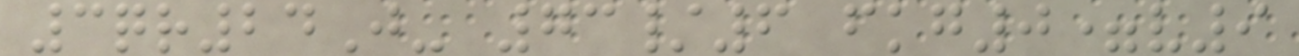3qr24J- 73/6 fkg0=v9
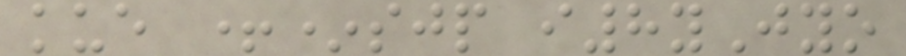kue +*sjp i8yJyo
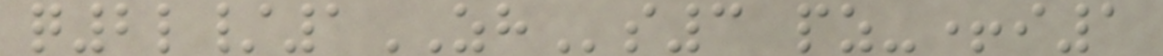q2l/1ZHs3 pz-+i1
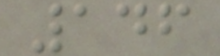146
